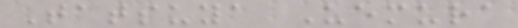Tatsuya Uemura
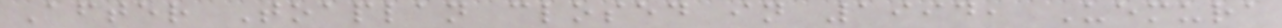After Toaplan closed in 1994, Uemura
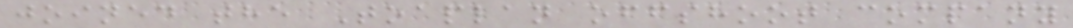joined the Toaplan offshoot company
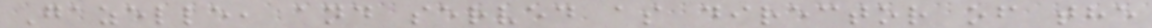Gazelle, and served as director of the
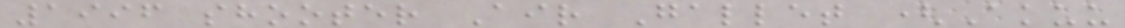1996 shooter Air Gallet (Akuu
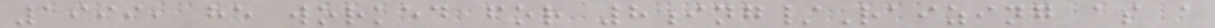1999, he worked for 8ing/Raizing as a
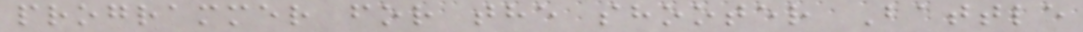programmer for the shooter Battle
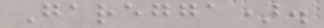Garegga).
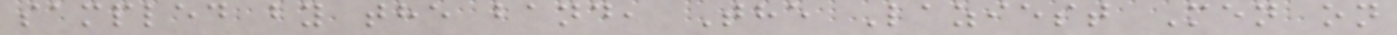sampled by the band, The Laziest Men on
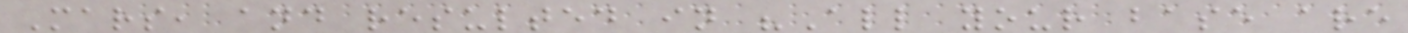Mars, and resulted in "All your base are
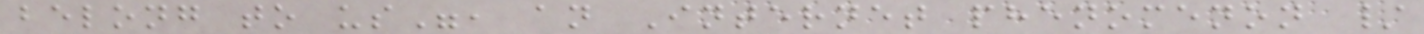belong to us", an Internet phenomenon /
